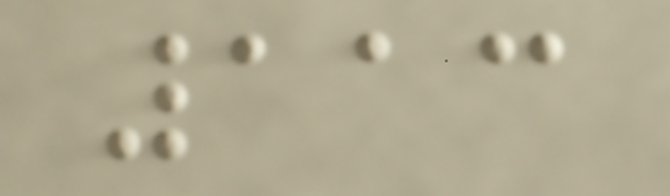113
